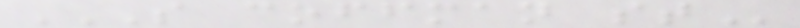S COFFMAN ST
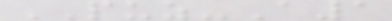PUZ-A1
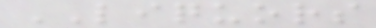LIQUORS
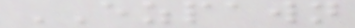EZPAWN
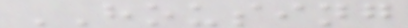HOUSING
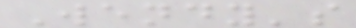Wendy's
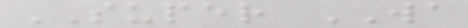SUPER WA
